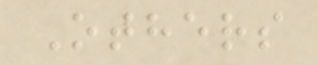Others
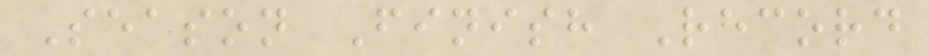Season Finish Record
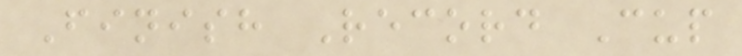Finish Record Cup
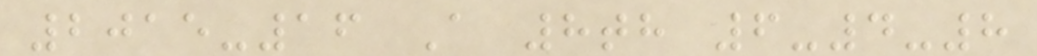2015-16 A 8th 6-4-8
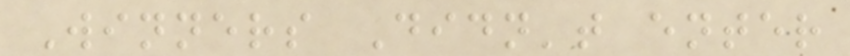Winners Didn't enter
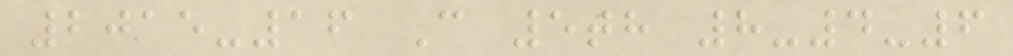2015-16 C 5th 8-4-6
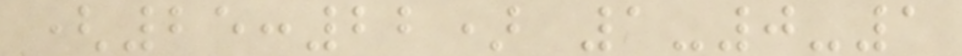(25:22) 1-0-1
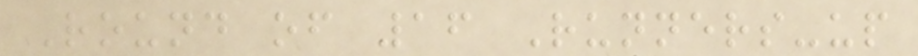Round of 16 Runners-up
